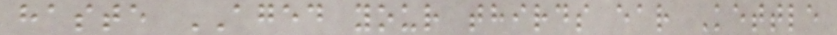haste AGED your thirds ear Kettle
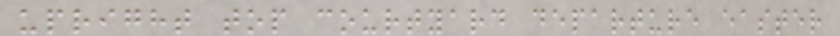upright top courtyard departure easter
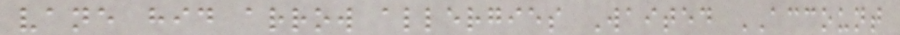vane hid arrow allergies Waited ACCOUNT
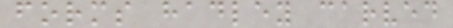forms hadley carved
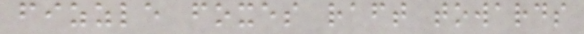fizzle foxes raft towards
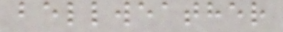bellweather
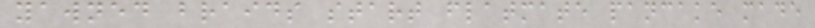yawned braids start flatmate pancake made
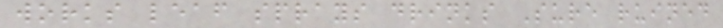works leaf sprays drinks Sure ruined
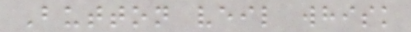Button veil whisk
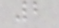2
